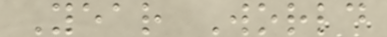Year World
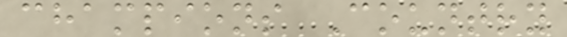champions Country
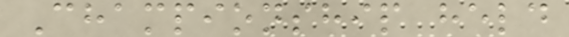Championship held
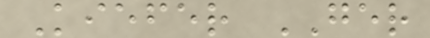Kiefer GER
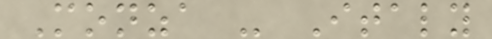Monza - Italy
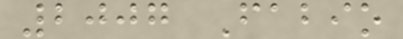2007 Fabio
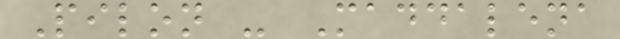Pilon - Maddalena
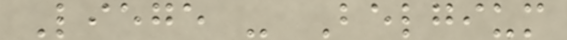Liege - Belgium
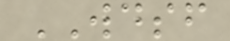WDSF
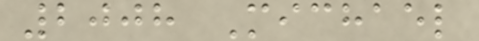2008 Michael
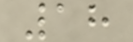18
